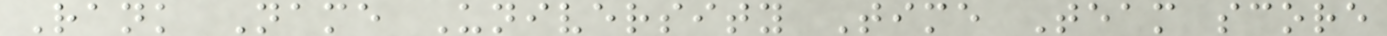Rank Name University Time Team score
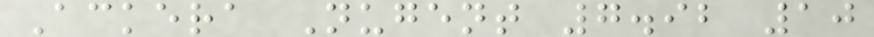Ackera Nugent 7.92 10
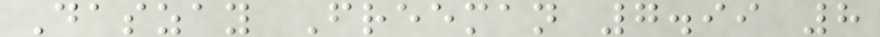Daszay Freeman 7.99 8
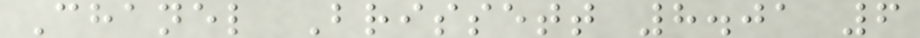Chanel Brissett 8.01 6
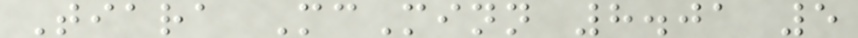Tiara McMinn 8.01 5
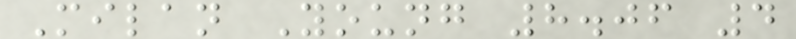Milan Young 8.06 4
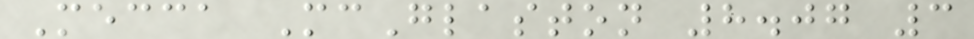Mecca McGlaston 8.07 3
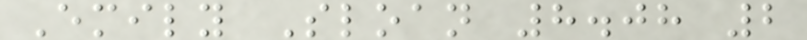Emily Sloan 8.08 2
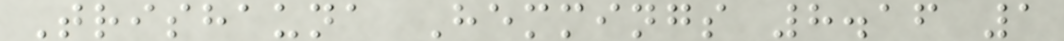Trishauna Hemmings 8.16 1
